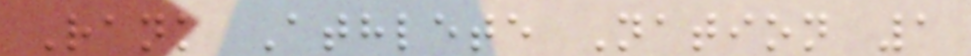Rank Athlete Nation 1
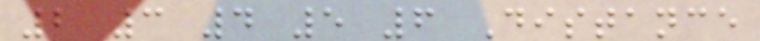2 3 4 5 6 Distance
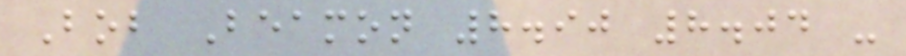Bob Beamon 8.90 8.04 -
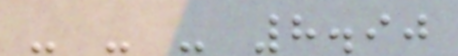- - - 8.90
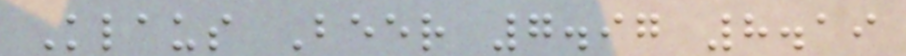Klaus Beer 7.97 8.19
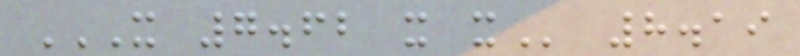X 7.62 X X 8.19
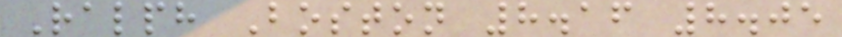Ralph Boston 8.16 8.05
